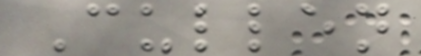Cullen
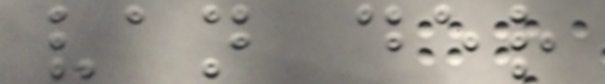van der
